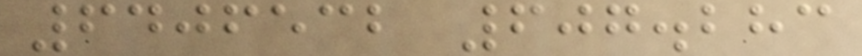6406532 607.283
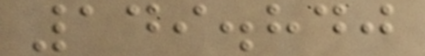149.840
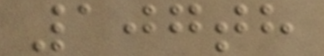107th
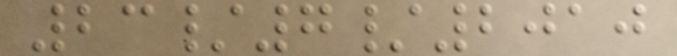23/7/2010
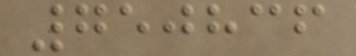750836
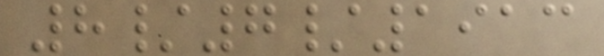8/7/1913
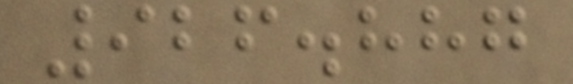926.887
